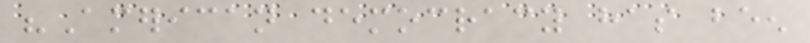"American democracy has been
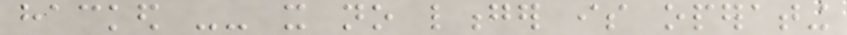hacked -- it no longer is operating
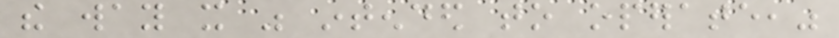the way it was intended to operate,"
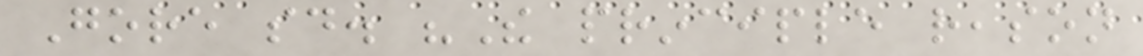Gore said. "The principle reason
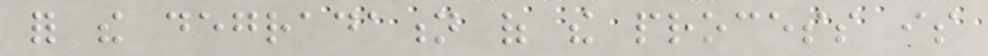for the degradation of the process is
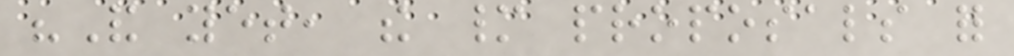"And yet, the many proposals for
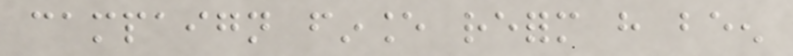campaign finance reform have been
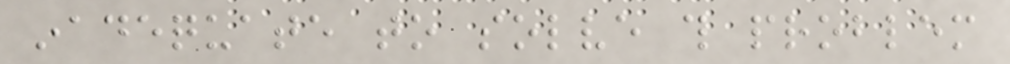inadequate to solve this problem
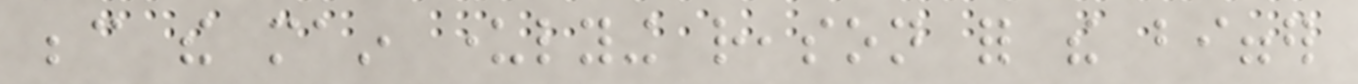because the main underlying reason for the bigger
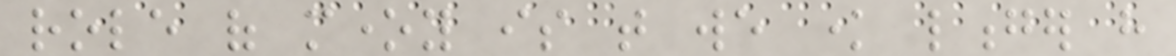role of money is that we know longer have
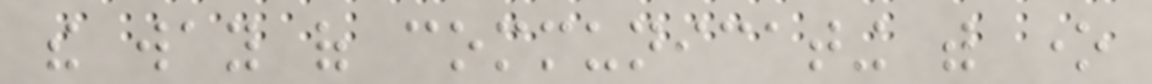the way of communicating with one
